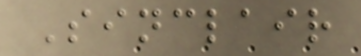Sinclair
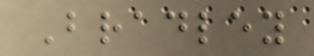Bradley
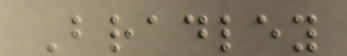Bradley
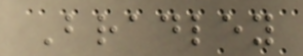Bradley
